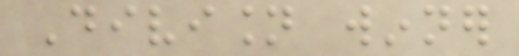Division winner
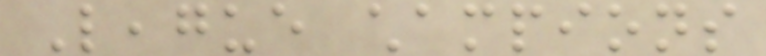League champions
